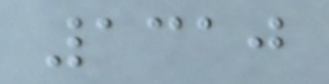1310
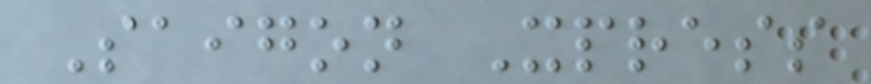Saigon Xpress
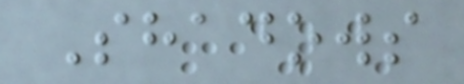Shadows
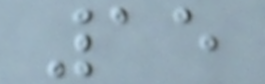15
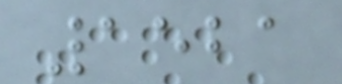1521
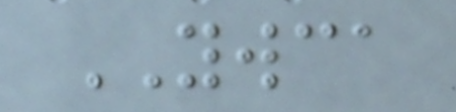YWCA
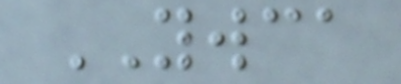YWCA
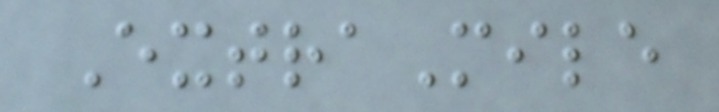ExtraMile
